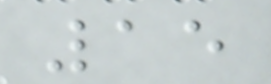15
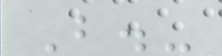B.-
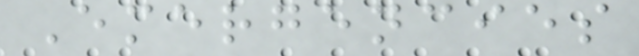Emergencies
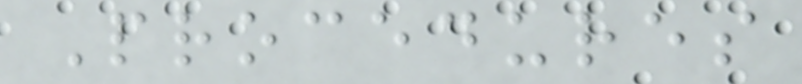Procedures
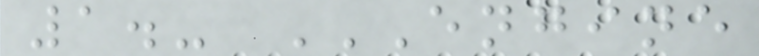1.- ENGINE
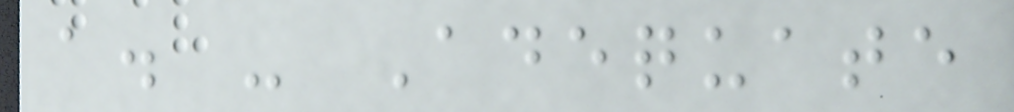a. - Adequate
